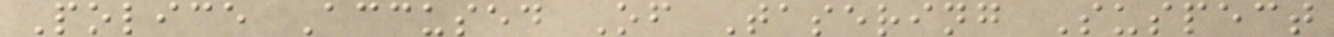Police Accused Of Tasering Suspect
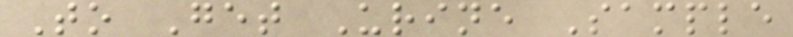To Get Urine Sample
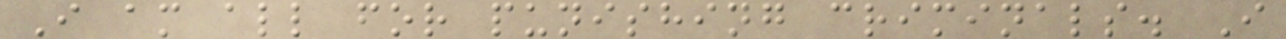I am all for punishing criminals. I
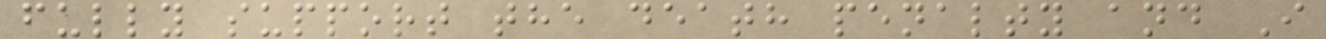fully support the death penalty and I
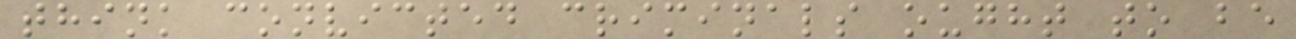think convicted criminals ought to be
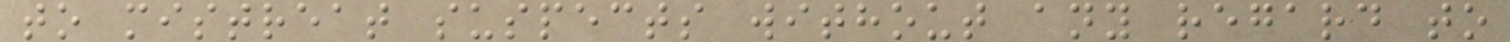to mistreat suspects without any regard to
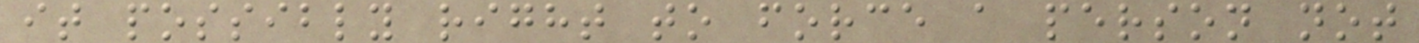it possibly right to force a person not
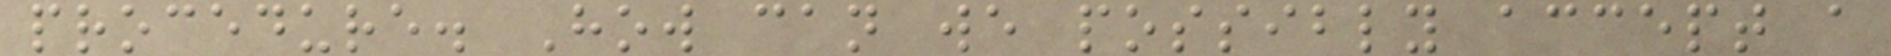procedure. How can we possibly accept a
